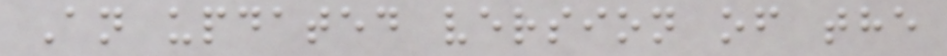An updated version of the
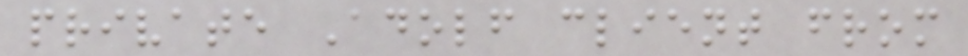private Adolf client from
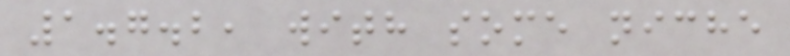1.7.2, with some niche
